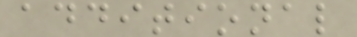additional
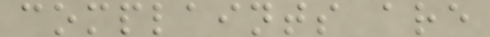complaints are
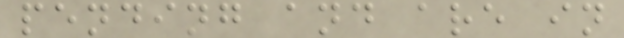pending and are in
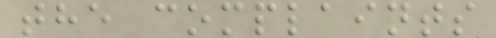the complaints
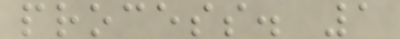process. 1
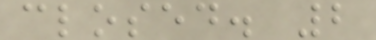closed. 2
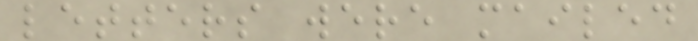letters were mailed
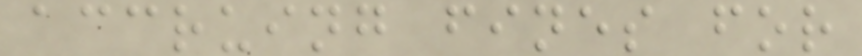accruing fines for
